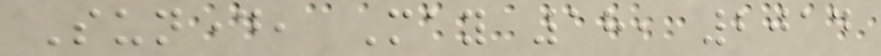Sunday, May 18, 2014
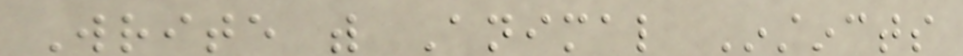Write with Animal Instincts
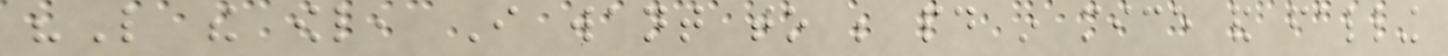"Like the owl, I want to be paid in mice and falling
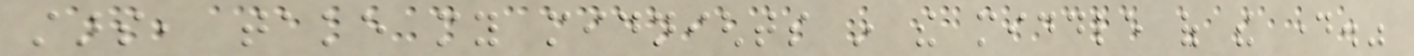stars, take my midnights in the middle of the day."
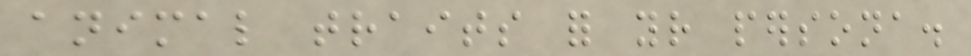animal traits for your persona.
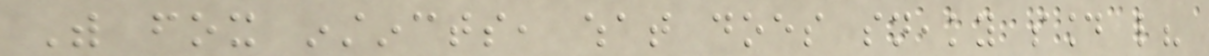With fox instincts, what does sneaky sound like?
